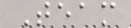Team
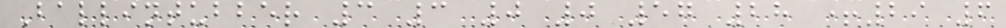Ballintubber 3 3 0 0 57 28 +29 6
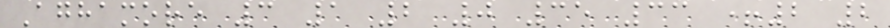Aghamore 3 1 2 0 35 33 +2 2
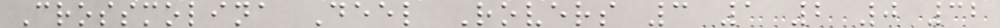Crossmolina Deel Rovers 3 1 2 0 32
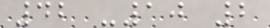42 -10 2
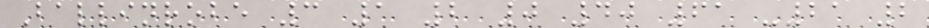Ballinrobe 3 1 2 0 40 61 -21 2
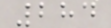284
